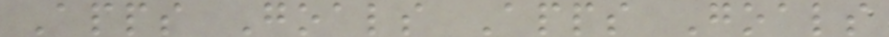Apps Goals Apps Goals
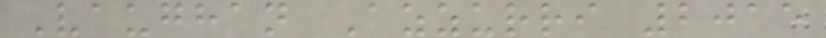Vaughan Azzurri 2015
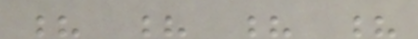? ? ? ?
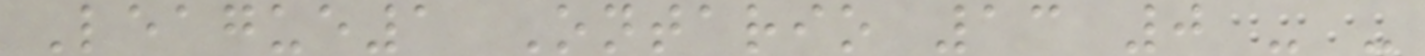League1 Ontario 13 0 - -
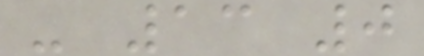- 13 0
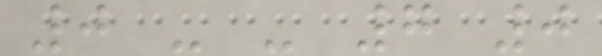0 - - 7 0
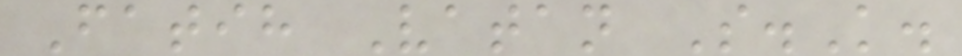Fatih Vatan S.K.
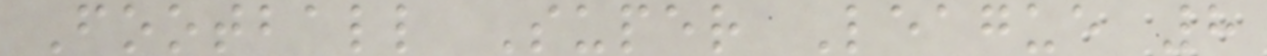Football Super League 8
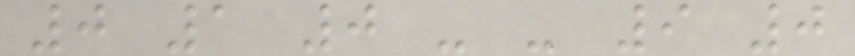0 1 0 - - 9 0
